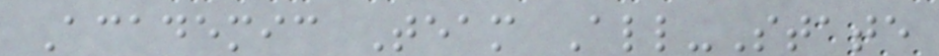Academic Team All-State
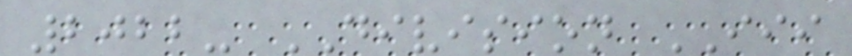2022- DIVISION III
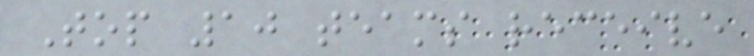Top 10 teams receive
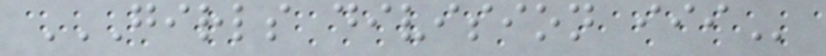GIRLS DIVISION III
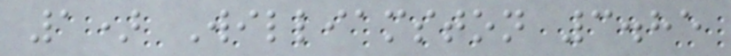1) Williamston 3.85
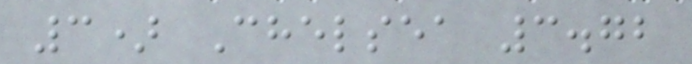3) Chelsea 3.72
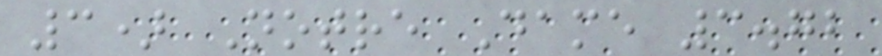3) Notre Dame 3.72
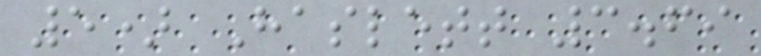5) Haslett 3.69
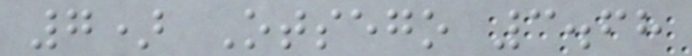7) Otsego 3.68
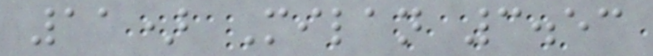11) Milan 3.53
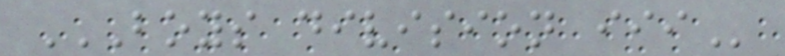BOYS DIVISION III
